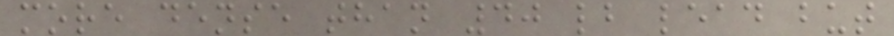more dense than 40 lb lead but
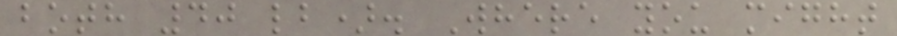both 40 lb). Where you might
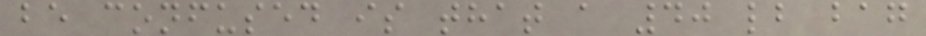be confused is that a 40 lb bag
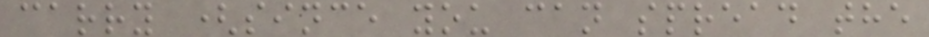carry (since you can spread the
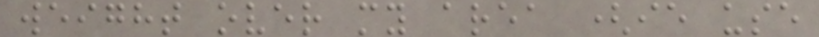weight over my area (ie use
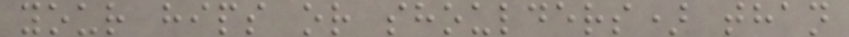your hips or shoulders) than
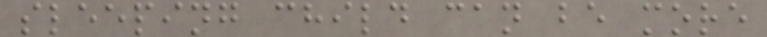sleeping child can be more
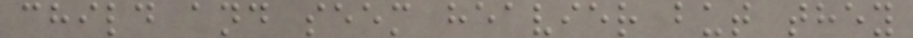child and seem heavier but they
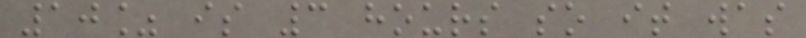10% is 3 hours so it was
